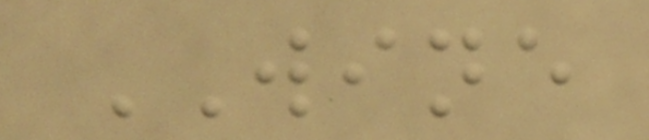WINE
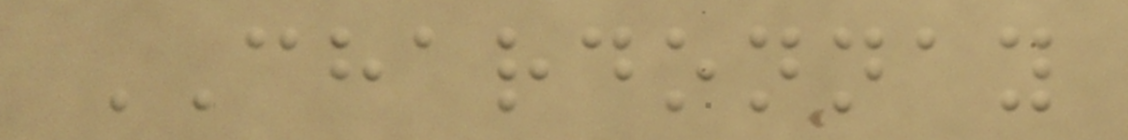CHARDONNAY
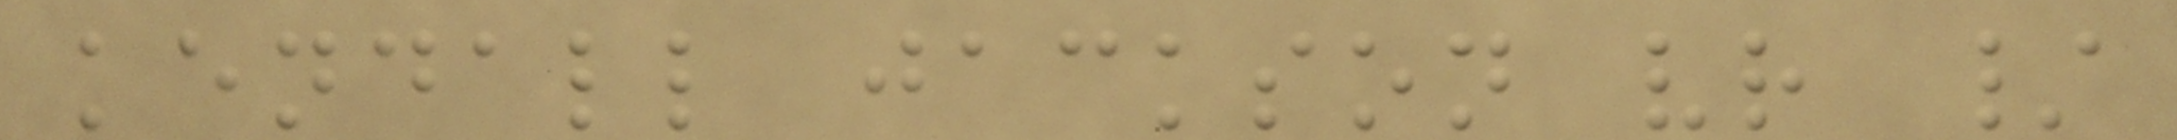kendall jackson vr /
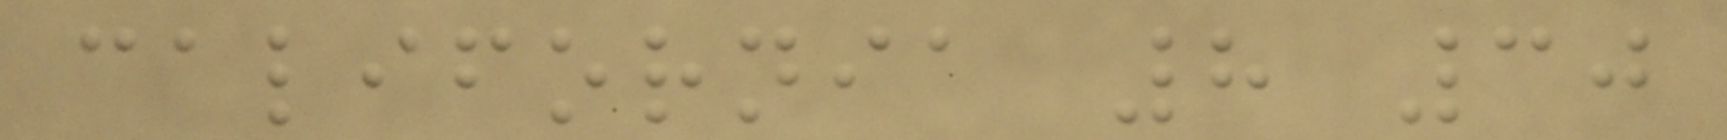california 8 30
